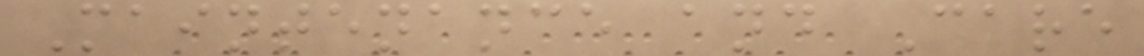Maintenance and Care
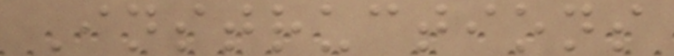Instructions
